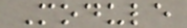Module
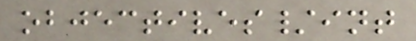objectives/int
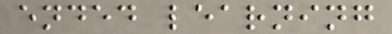ended learning
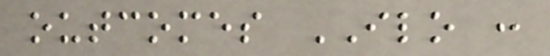outcomes ILO :
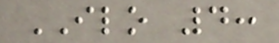ILO 4:
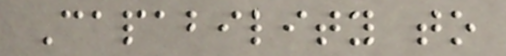Capability to
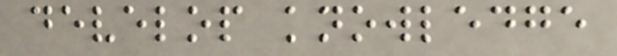develop knowledge
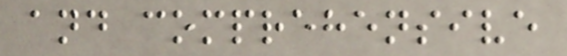and comprehensive
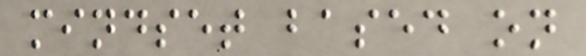mindset based on
